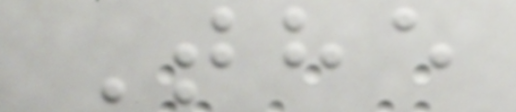The
